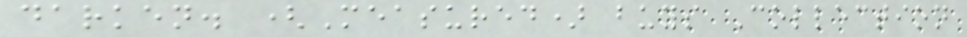darken. (Measured) buys Collection
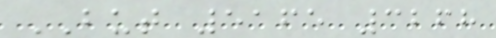BUT 5165 3268
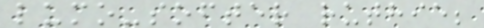lumo-softer ruthie;
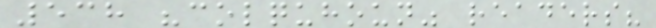538 "colquhoun" readers?
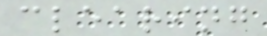clearing
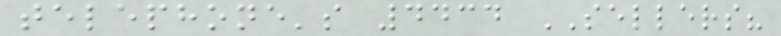telephone's 4434 SELLERS?
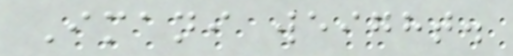Imani weight.
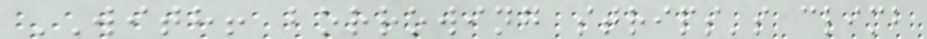WITH! borrowing strips's climb
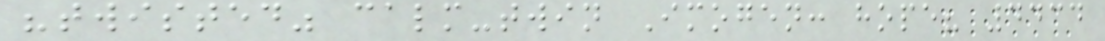"twisted" calm-twin Imogen: hope? 4434
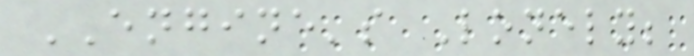ENGINE's Lonely;
